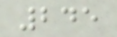245
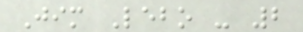Jim Lebo - 2
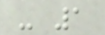- 1
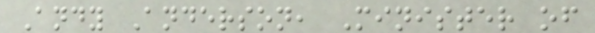Andy Anderson, Minister of
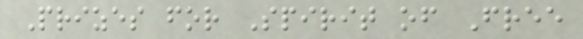Prizes for Spirit of Free
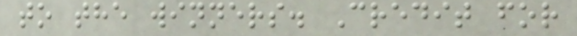to the winners. Credit for
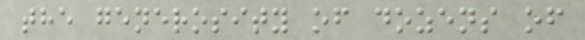the generosity of dozens of
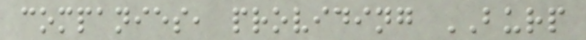companies, providing BURP
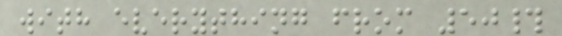with everything from 50#
